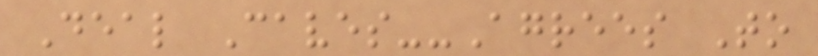Deal Caves--Agrees To
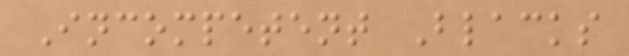Incompetent Blacks
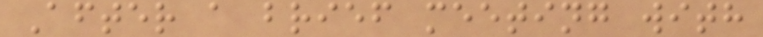After a brief meeting with
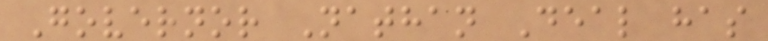Governor Nathan Deal has
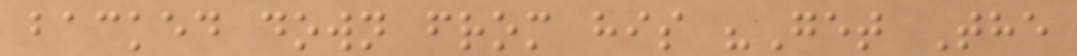backed down from his "Get The
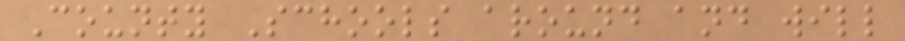County Schools around and will
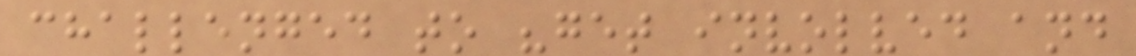challenged to "get involved and
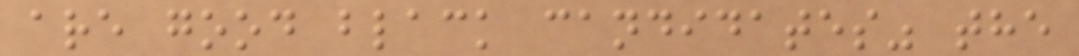are good black candidates" the
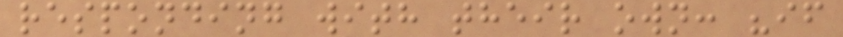responding with their own: "if
